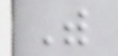With
